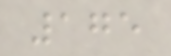175
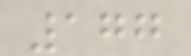177
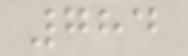784
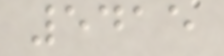5415
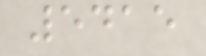5415
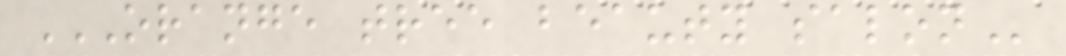ORANGE TREE BEAUTY SALON
